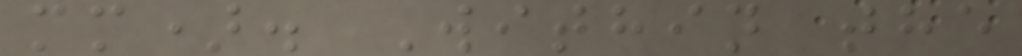mm). Within the
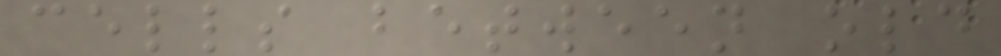cells between old
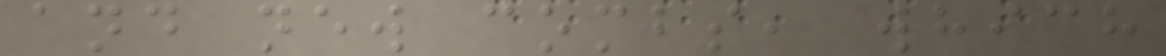and new combs, which
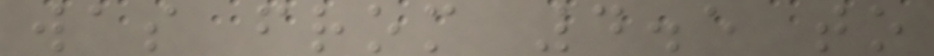was from 4.5 to
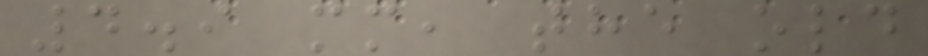4.9 mm, the old
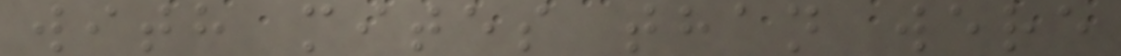with mites than were
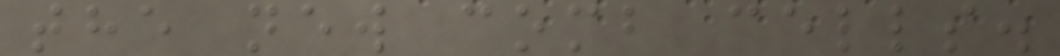the new comb cells.
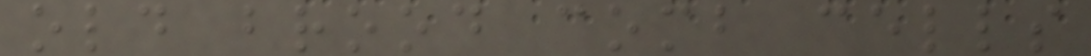old brood comb cells
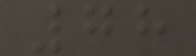78
